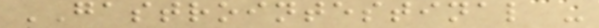GASTROINTESTINAL -
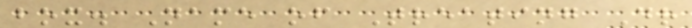box. Name of Treating Dr
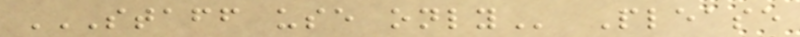STAFF USE ONLY Please
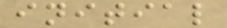initial
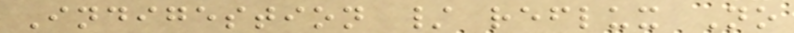Indigestion / reflux No
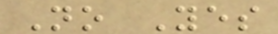No Yes
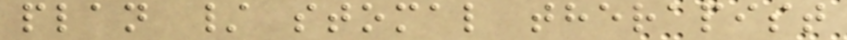plan / stomal therapist
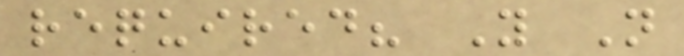required? Y N
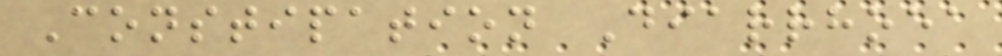Constipation Diarrhoea
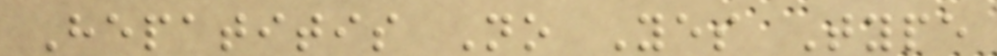Hepatitis No Yes Type
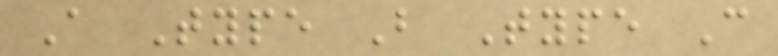A Type B Type C
